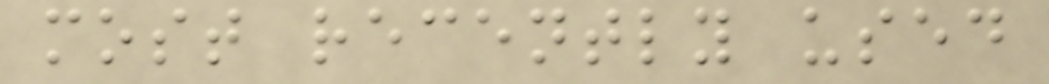most recently used
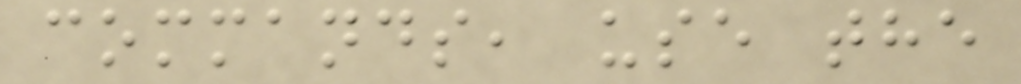commands, use the
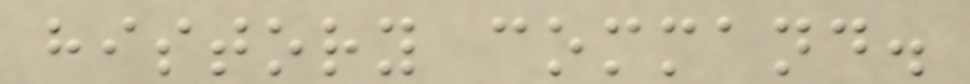history command.
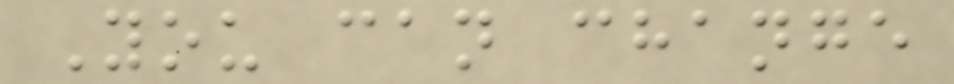You can change
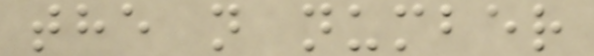the n number
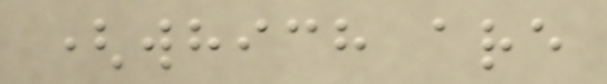(which are
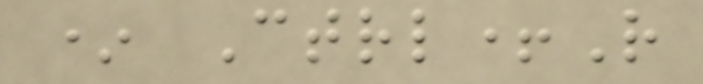* Ctrl+R
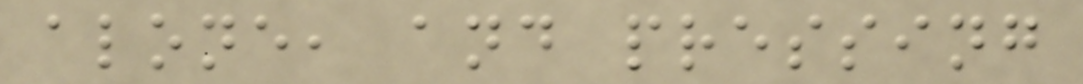alone, and pressing
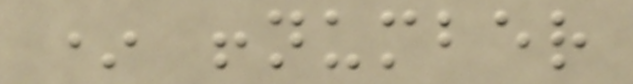* !number
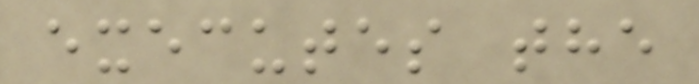executes the
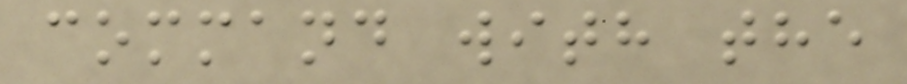command with the
